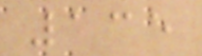135
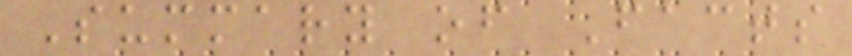Summary of Facts
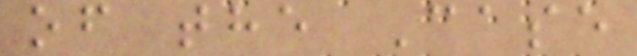of the Case
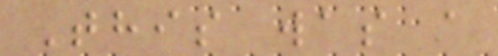This was a
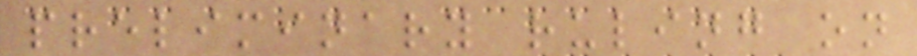preliminary ruling on
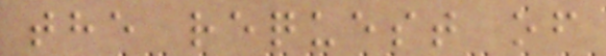the request of
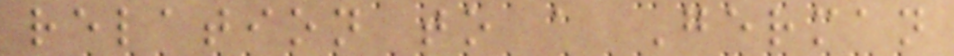relation to a German
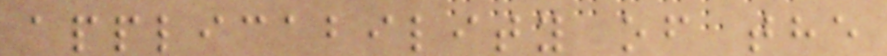applicability of the
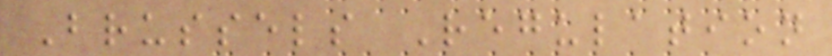Brussels Regulation
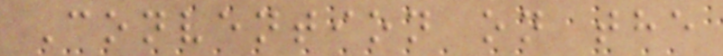Convention on the
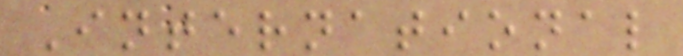International
